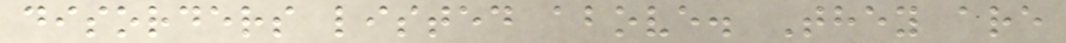disorders listed above. They are
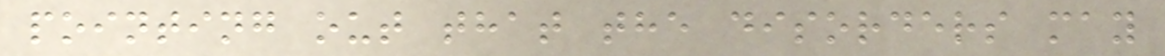pointing out that the disorders may
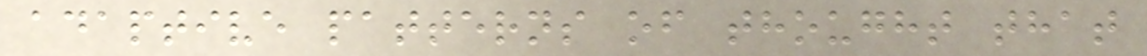adaptive patterns of thought that
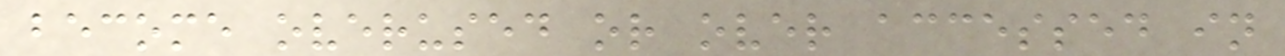become overused or over accessed in
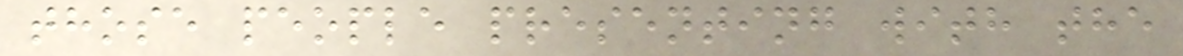those people presenting with the
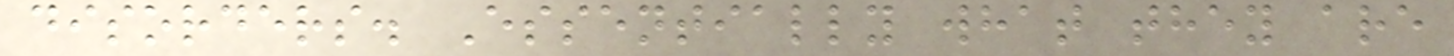disorders. Essentially what they are
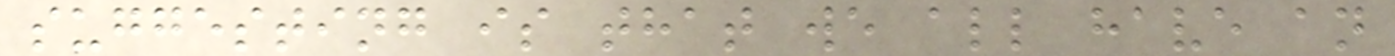suggesting is that we all have an
